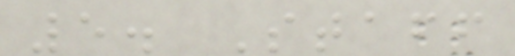5. Staff
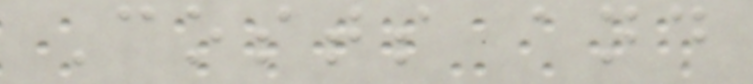Costs and
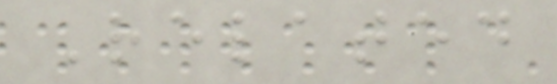Related
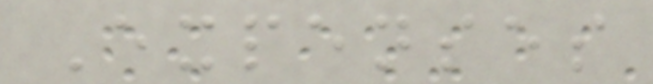Expenses
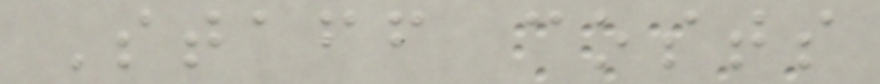Staff costs
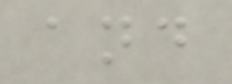and
